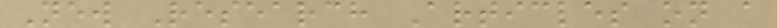New Research Articles on a
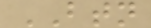BTN
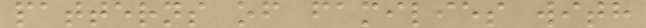patterns of families with
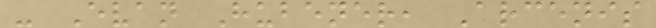- Evan Hubener, Arcenis
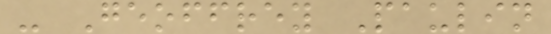- Geoffrey Paulin
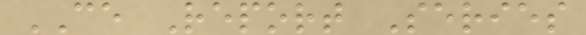CE Report Series
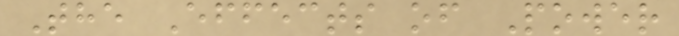The Effects of Power
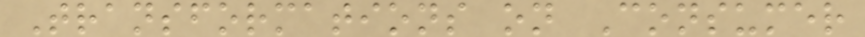Transformations on Consumer
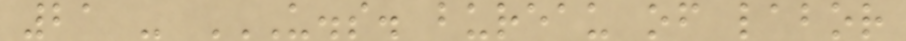21 - U.S. BUREAU OF LABOR
